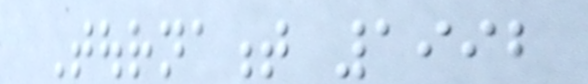Tournament 1992
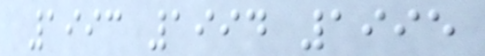1993 1994 1995
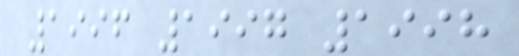1996 1997 1998
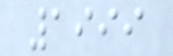1999
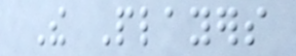The Players
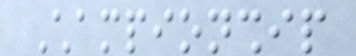Championship
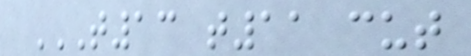T13 T11 CUT
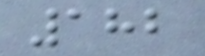182
